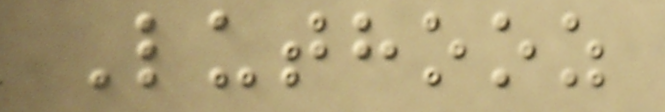Luthooz
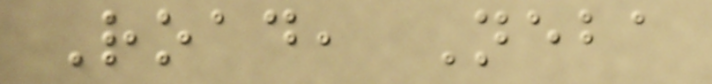Road, Neba
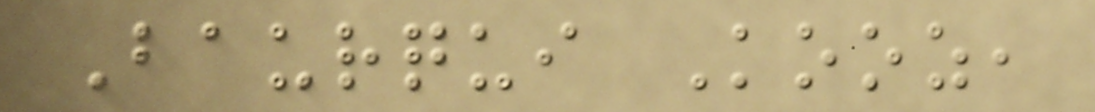Baurqui Kooz,
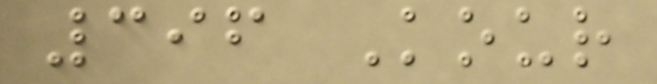396 Kour
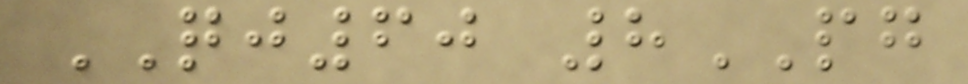QJ60 8PG
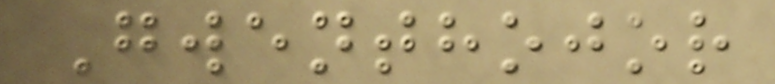Gwenthojor
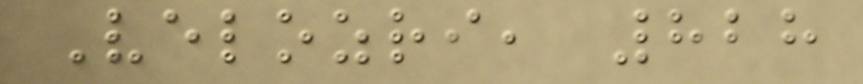Velozri, 828
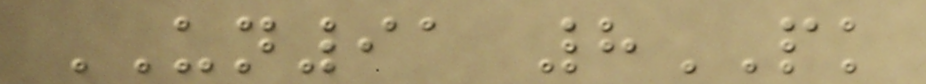UN91 8PK
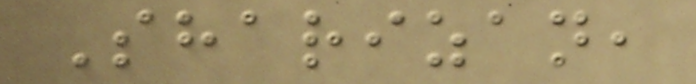Sharizan,
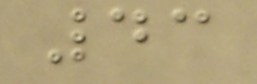43
